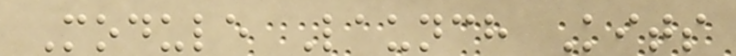Module Launch Kits
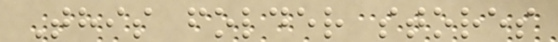This folder stores
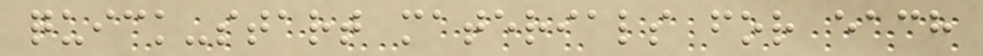quick-start materials for each
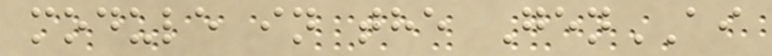module in the GenAI
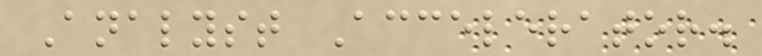Analyst Accelerator.
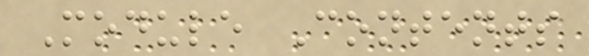Module Contents
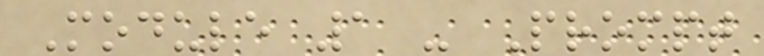Module 1 - Prompt
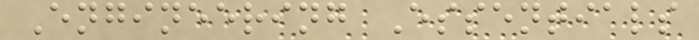Engineering Essentials
